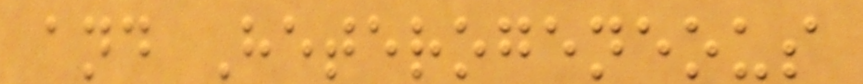and Heterogeneous
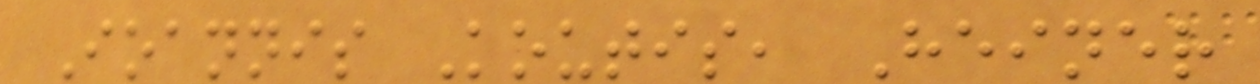Ioannis Koutis, Heiner
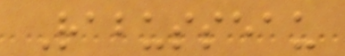Rabusseau
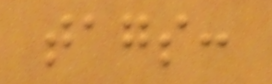tags:
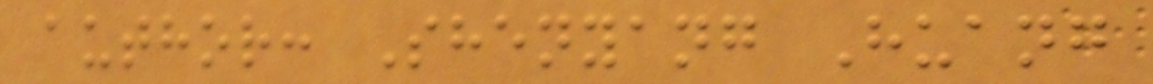author: Shenyang Huang
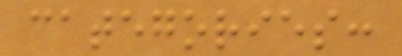categories:
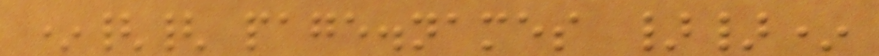*{{ page.names }}*
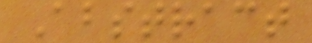Abstract
